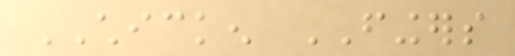CHICKEN FINGERS
